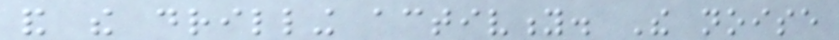and the drilling activity. The noise
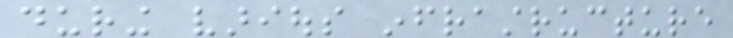during various infrastructure
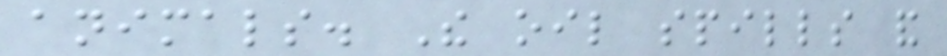animals. The oil spills and
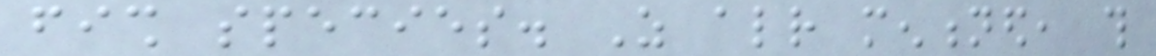fish species. As already mentioned, this
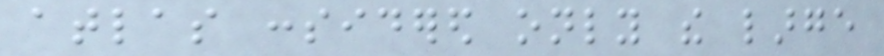atlas considered only the large
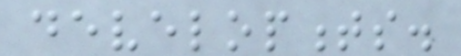developments.
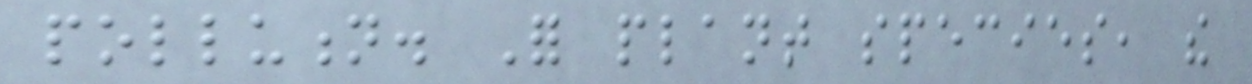pollution. For plant species, the
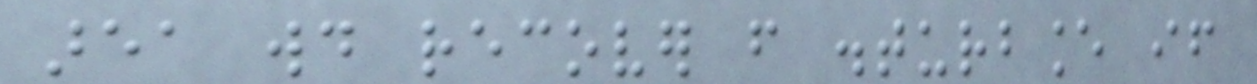area would recover from disturbance if
